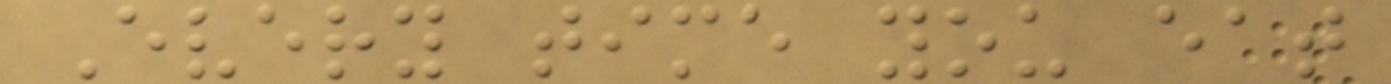Every time you eat
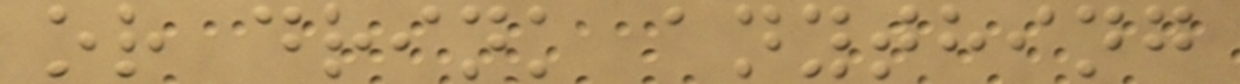or drink anything
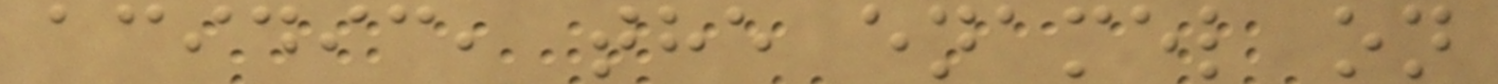acidic, the enamel on
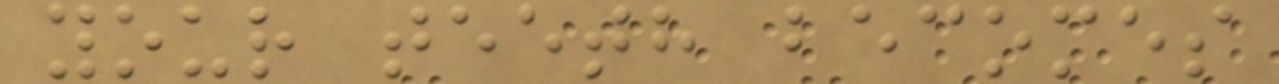your teeth becomes
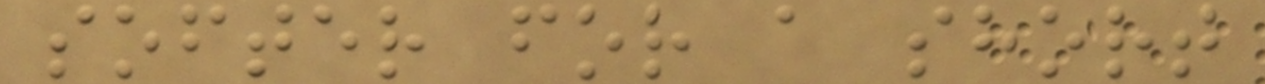softer for a short
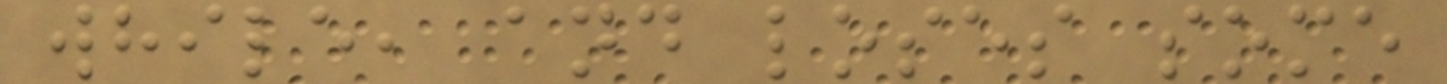while, and loses some
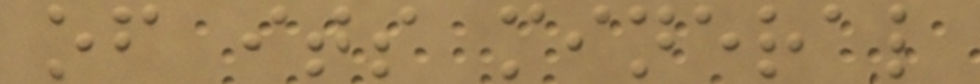of its mineral
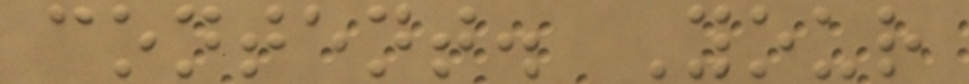content. Your
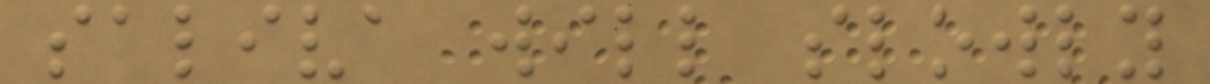saliva will slowly
